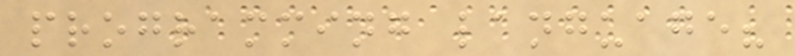programming language?
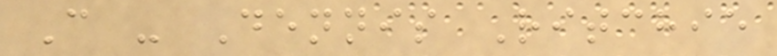C - Dennis Ritchie
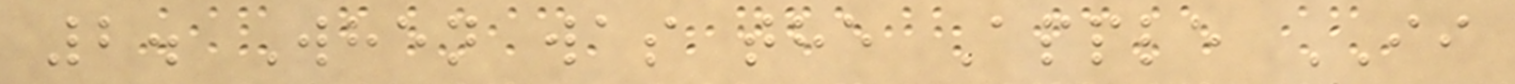2. When was the Apple II
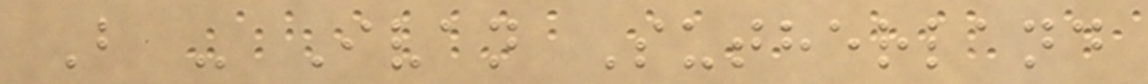B - Ivan Sutherland
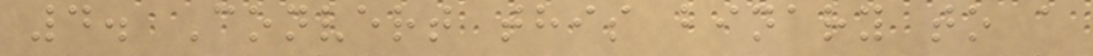4. Convert this binary to a
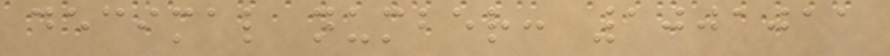decimal number: 1001011
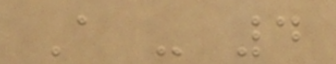A - 4
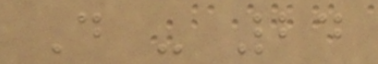D - 24
